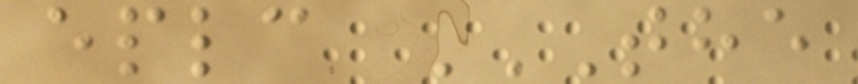eplc THE
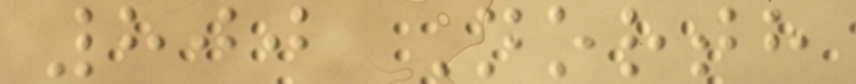800 North
